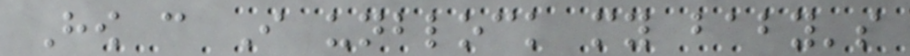How can I unblock my baby's
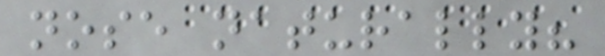nose naturally?
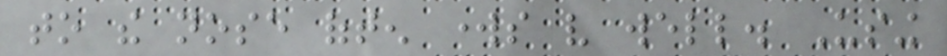to the nose often works very well. Using
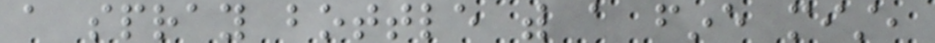a spray bottle with a fine mist,
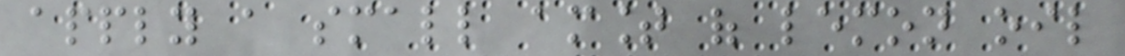apply a small amount of lemon oil
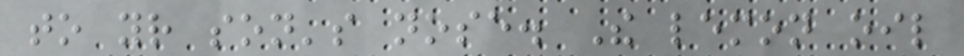to your son's nose. The lemon oil
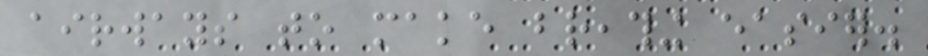airways to make breathing easier.
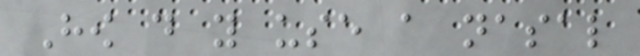How do you use a nasal
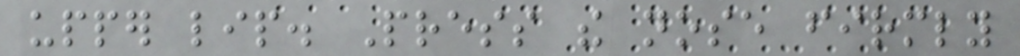upper lip. Press the nose firmly
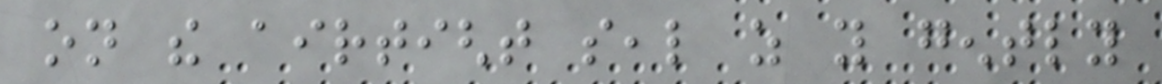on the airtight seal as you gently
